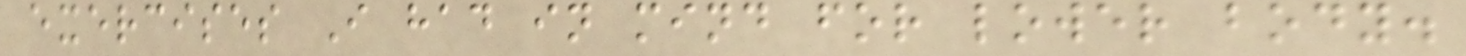exercises I had in mind for lower body.
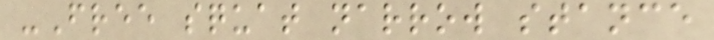-Free squat narrow stance
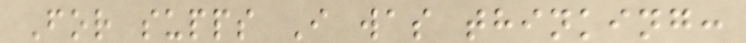For supps I was thinking:
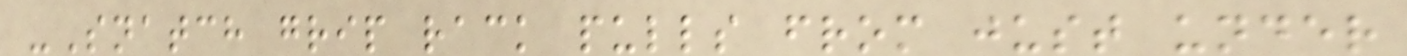-Snatch grip rack pulls from just under
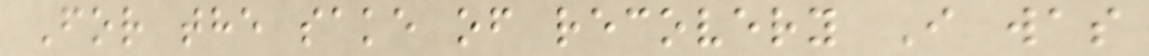For the sake of recovery I was
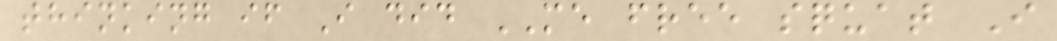thinking if I did ME free squat I
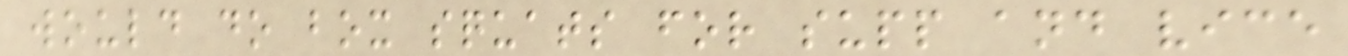would do box squats for supp and vice
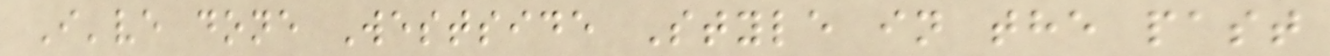I've done Westside Style in the past
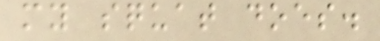my squat does.
